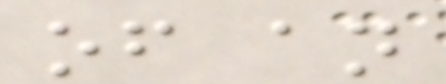of an
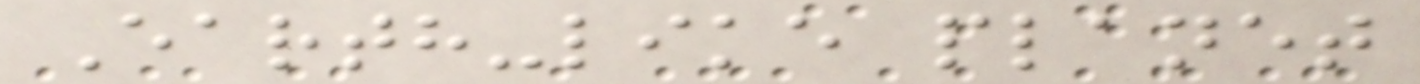Earth-like planet
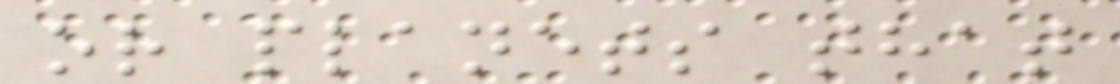or planets that
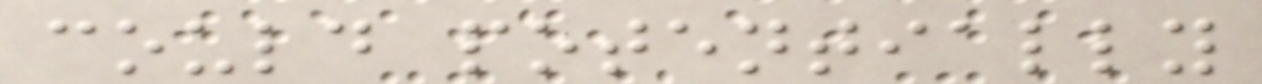could potentially
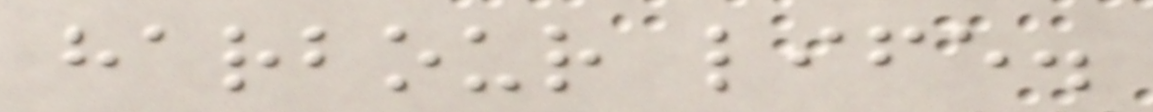harbour life.
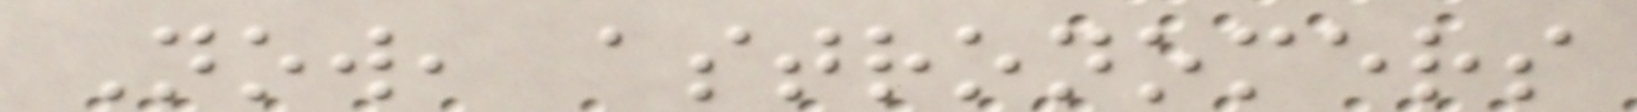Now, astronomers
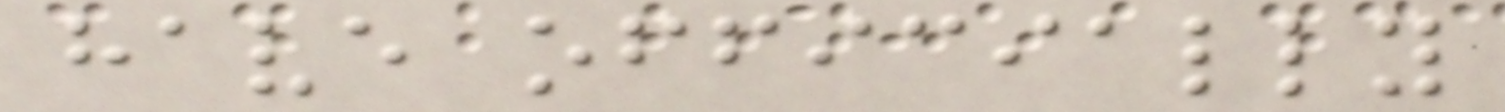have officially
